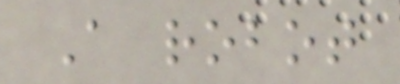A robot
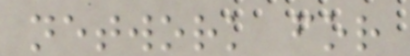network for
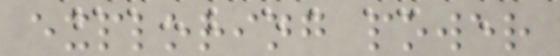exploring power
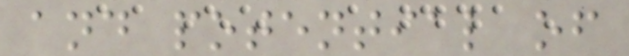and potential of
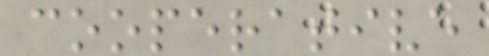cooperative
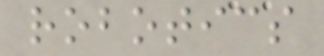robotics
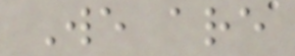We are
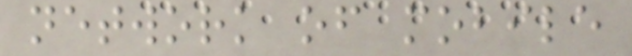network of mobile
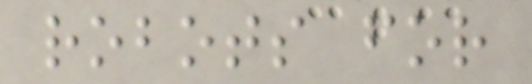robots for
